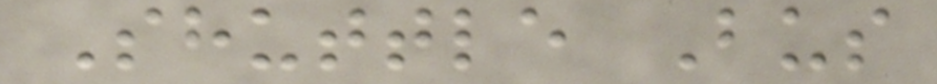Shuttle Bus
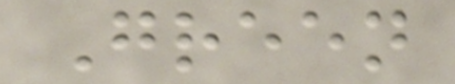Green
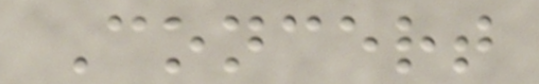Concert
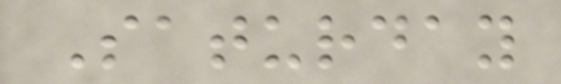Saturday
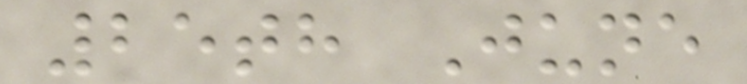25th June
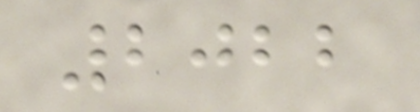2022
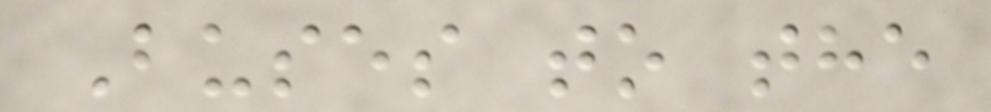Buses to the
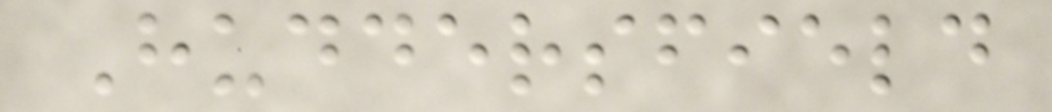Huddersfield
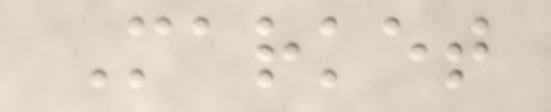Market
